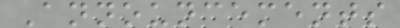Announcements
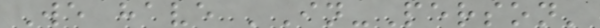We have 'In-Person'
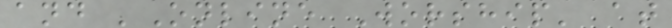and 'Online Worship' at
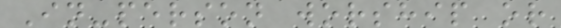In-person worship or
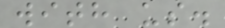with us.
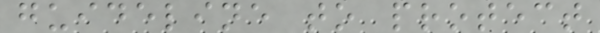guideline to protect
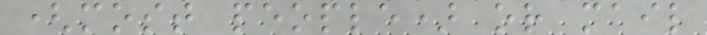(most people) or mail
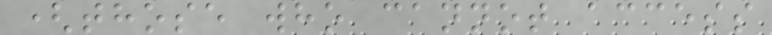(those who cannot access
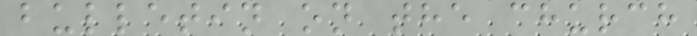bulletin on the church
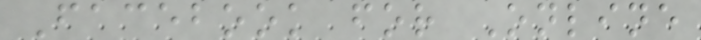Facebook for Online
